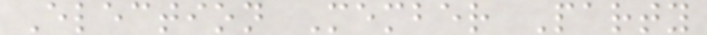Election Member Party
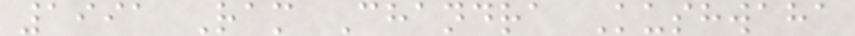1991 Ram Chandra Kushwaha
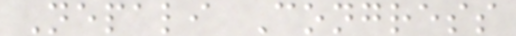Nepali Congress
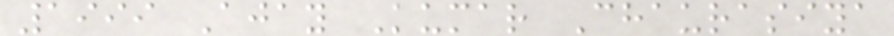1999 Ajay Kumar Chaurasiya
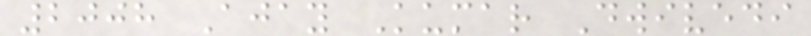2008 Ajay Kumar Dwivedi
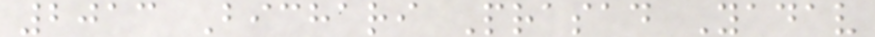2013 Bichari Prasad Yadav
